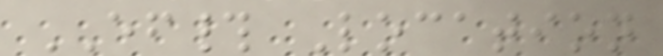EF# Location
